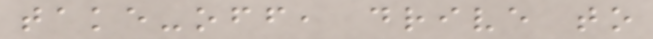take-off, drive to
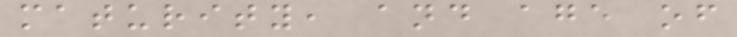maturity, and age of
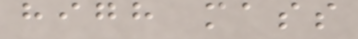high mass
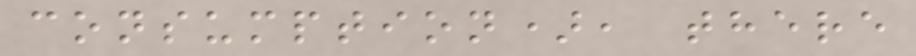consumption), there
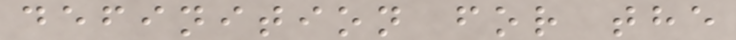definition for the
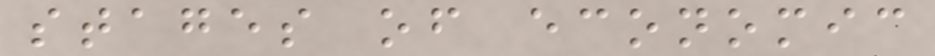stages of economic
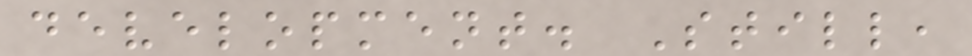development. Still,
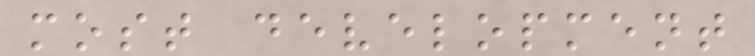most development
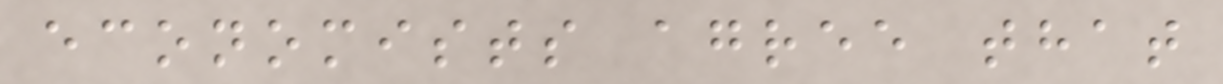economists agree that
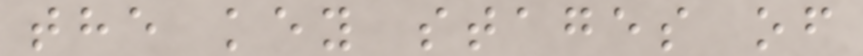the key stages of
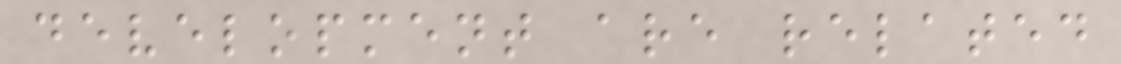development are related
